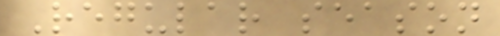Regular season
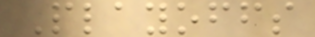Playoffs
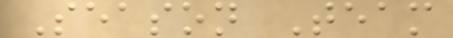Season Team
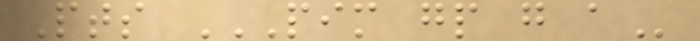Pts PIM GP G A
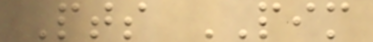Pts PIM
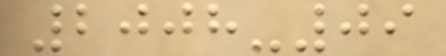2008-09
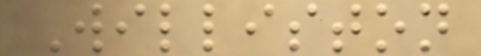Williston
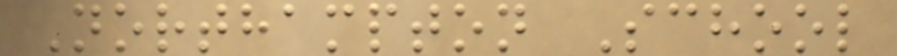Northampton School
